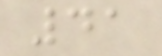41
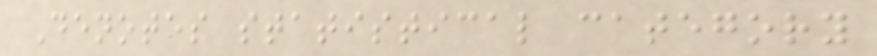Denotes statistical category
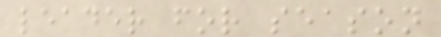leader for season
